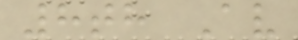8th Av
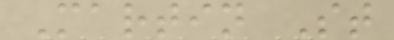Martin St
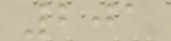201
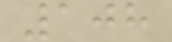108
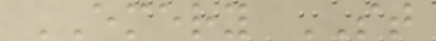EMERY ST
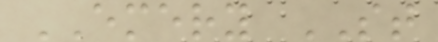EMERY ST
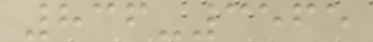836-3565
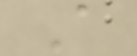A
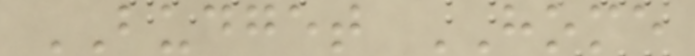BUDGET HOME
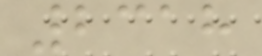2318
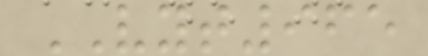VYT965
